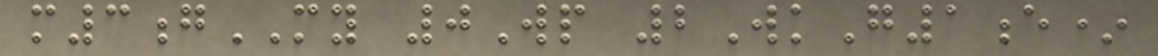m3gMY 0Wp 2WkG1e*
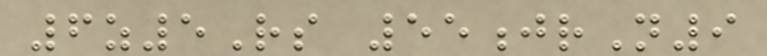6z5Rs 55jrN9
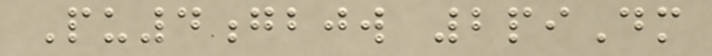Pu4gbjw 2piDm
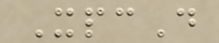XpcD
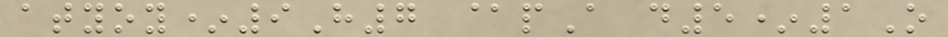atyoy*9H7 @pA d5*1O
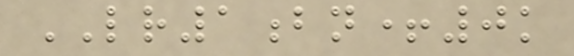LR1bn+0k
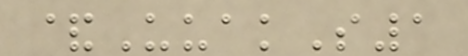&UuakS1
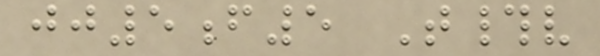jj5f5 T#v
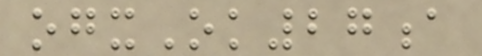ogxOk27a
